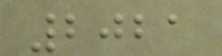2021
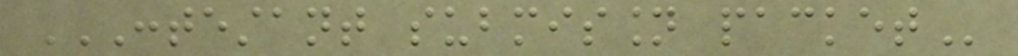CONTESTANT SUBMISSION PACKET
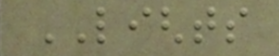LIGHTS
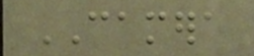CAMERA
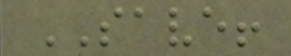SAVE!
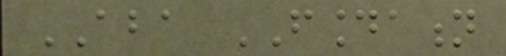ABA FOUNDATION
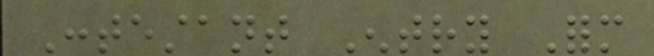Contestant Entry Form
